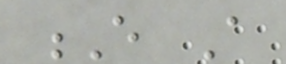E A
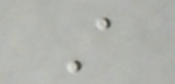A
